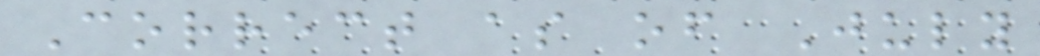Correct as of July
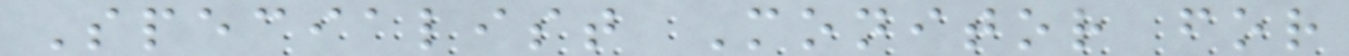Specialist Monitor for
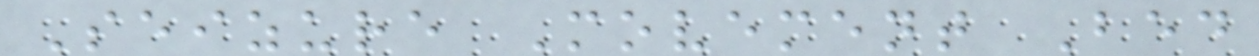Seizure Movement Bed
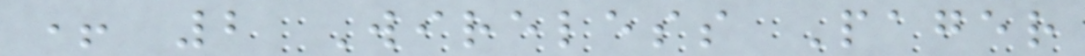+ 2 Wireless Pager
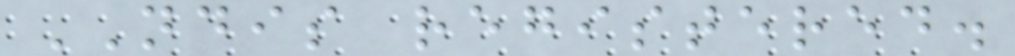NDIS registered.
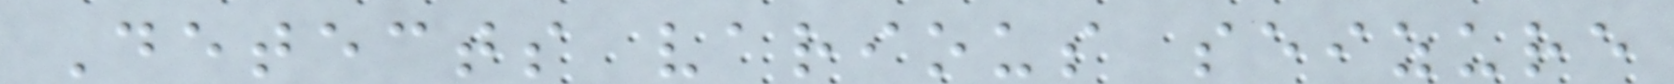Detects various seizure
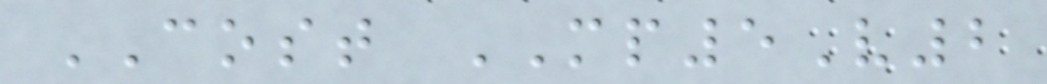COST MP5V2
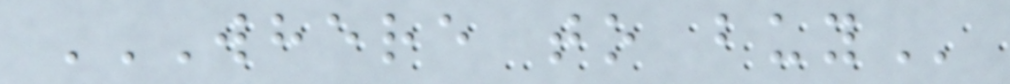WHERE TO BUY
